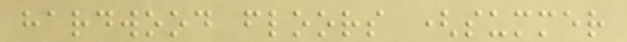hardwood floors (summer
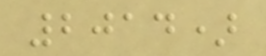2014)
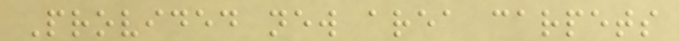Provided new area carpets
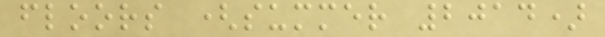floors (summer 2014)
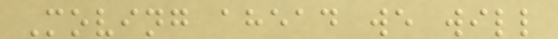Moving ahead we will
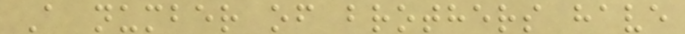A number of brothers have
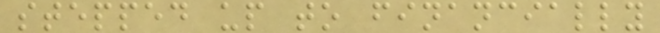stepped up to financially
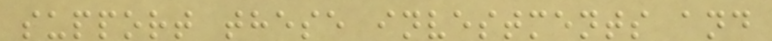support these investments and
